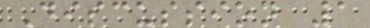Discussion 1
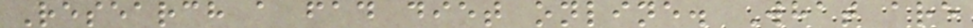Research a fad diet online. What are
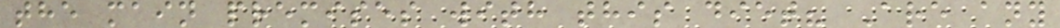the main premises with this diet? Are any
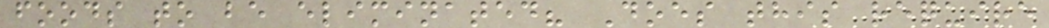foods to be eliminated? Does this require
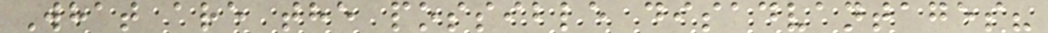What are the possible disadvantages?
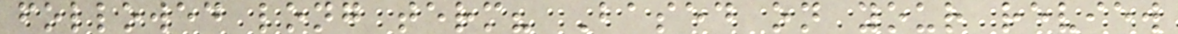followed long term? Based on your review
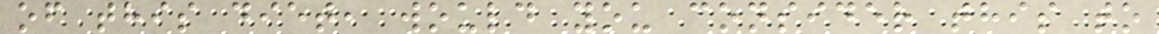of this diet, would you consider this to
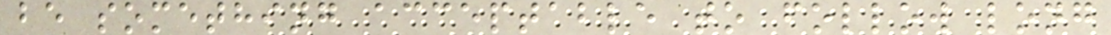be something acceptable to follow long
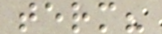term?
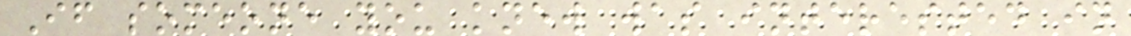If someone you knew was interested in
